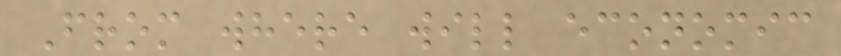From where will economic
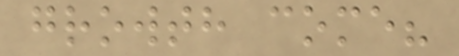growth come?
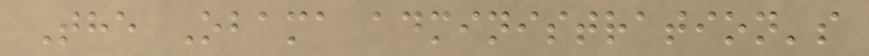The Obama administration's
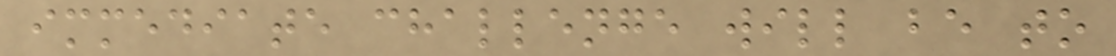immediate challenge will be to
